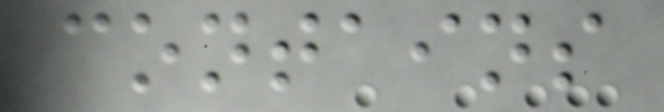contains
